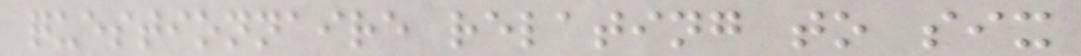questionnaire relating to six
